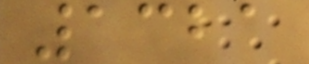1321
